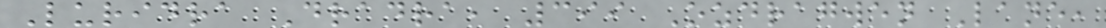Luridra Dradra, 399 Ozdragwen Lane,
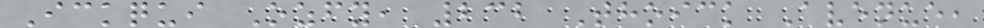Ickqui Ozfy, 232 Thoick Avenue,
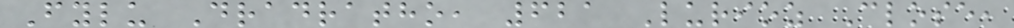Fylu Dradratho, 621 Lurioz Close,
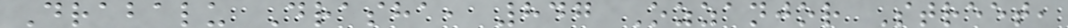Drabalu Drasha, 847 Ozzanjor Street,
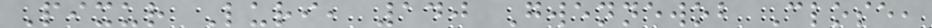Pixur Luri, 140 Gwennewob Close,
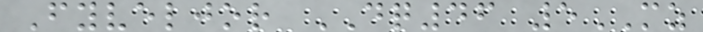Fyveljor DQ46 5MZ
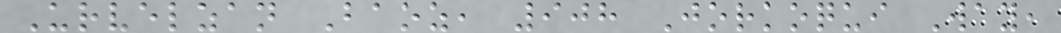Urvelzan Baoz, 908 Jorkoqui Way,
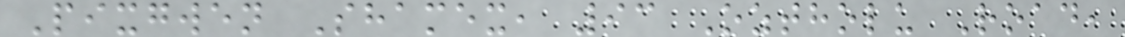Pixgwen Shamex, 93 Oztholu Road,
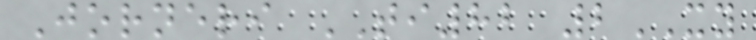Jorneri TI82 2XY
